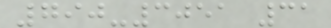790-3051 31
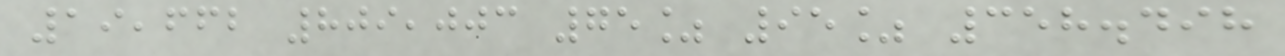19,662 809,003 75% 95% 358.498
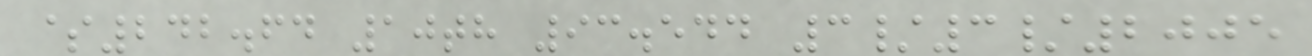$242.64 10th 93.544 3/3/2005
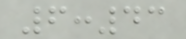6:43
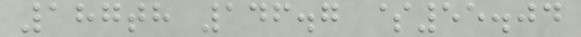187th 146.7 $55.04
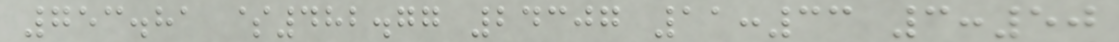753.81 $482.77 24307 11:33 3:50
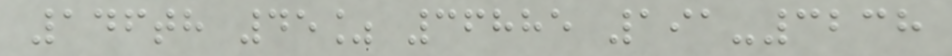146th 45% 36885 191-3238
